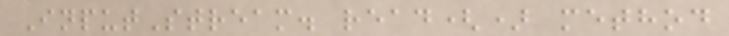InputStream. read() method
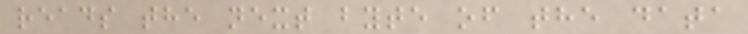reads the next byte of the data
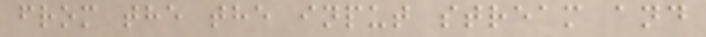from the the input stream and
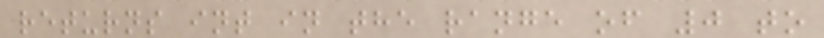returns int in the range of 0 to
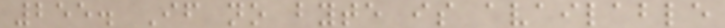255. If no byte is available
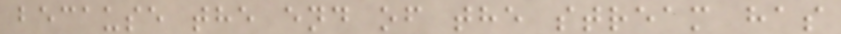because the end of the stream has
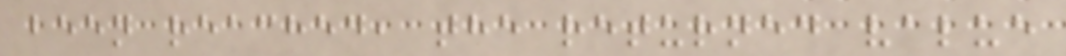been reached, the returned value
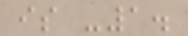is -1.
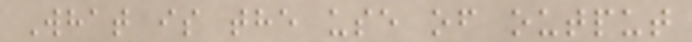What is the use of output
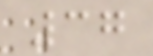37
